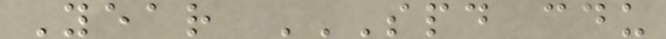Year SPD CDU
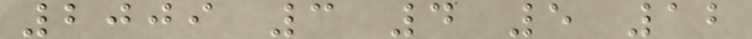2009 3 4 5 12
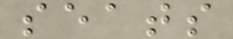seats
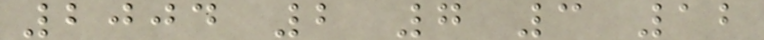2004 2 7 3 12
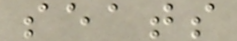seats
